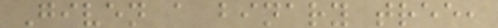Given a binary tree,
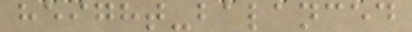height-balanced
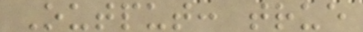Output: true
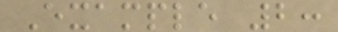Example 2:
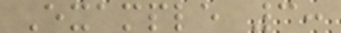Example 3:
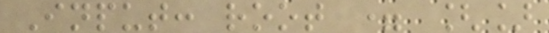Input: root = []
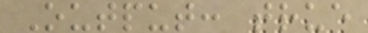Output: true
